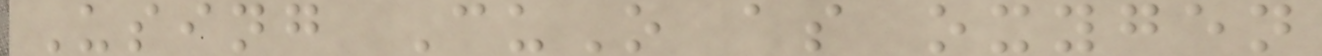Using CuO as oxygen
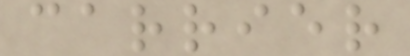carrier
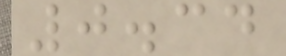0.34
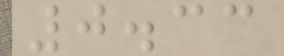0.33
